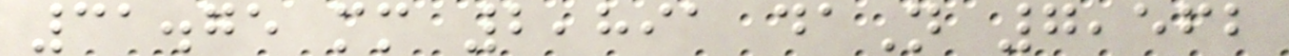31.75 mm 2,891 daN 7,562
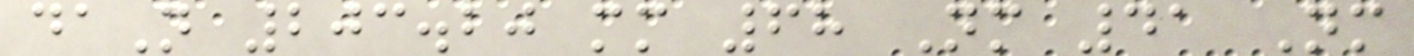daN 203.20 mm 68 Nm 41 Nm
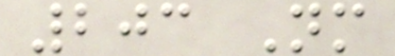203 Nm
